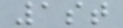1st
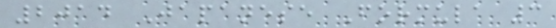2014 Japanese Formula 3
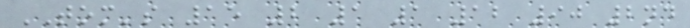TOM's 15 2 1 1 12 90 2nd
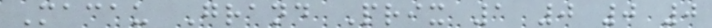Macau Grand Prix 1 0 0 0
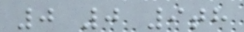0 0 9th
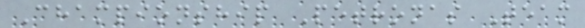Championship Petronas Team
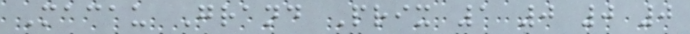Macau Grand Prix 1 0 0 0
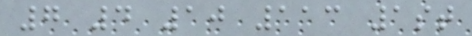7 4 10 113 1st
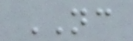NC
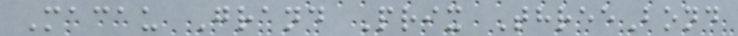Macau Grand Prix ThreeBond
